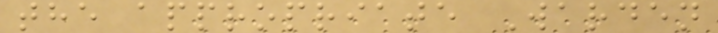the appropriate Warden
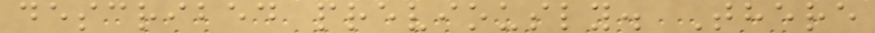described previously. There
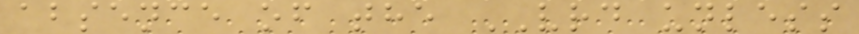absence of the VRD unless
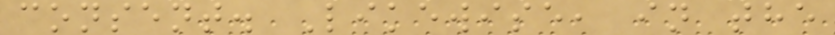consent. Likewise, in the
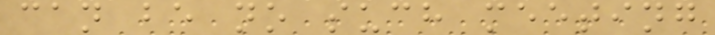can be no such meeting
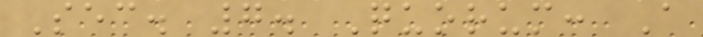Sec. 7. Quorum: A
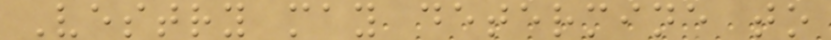Vestry may determine to
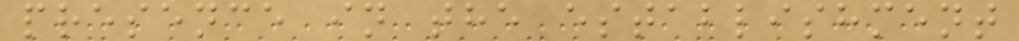presence in the establishment
